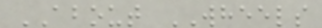ABOUT WHEELS
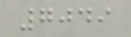7049
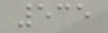535
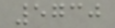5730
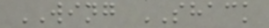WING SHACK
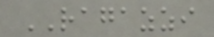RAGAZZI
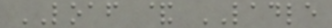LOAF & LADLE
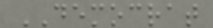DEMOCRAT
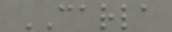CARLA
